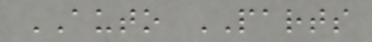AUTO PARTS
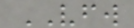VFW
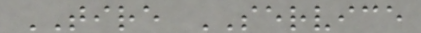TIRE SERVICE
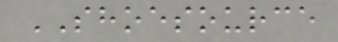SHOESOURCE
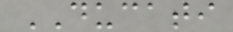DUCATI
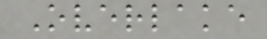Overlake
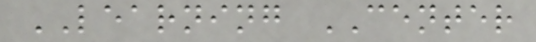LEARNING CENTER
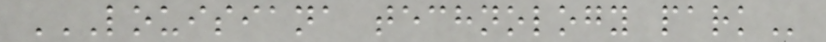LOUISIANA TECHNOLOGY PARK
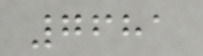7681
